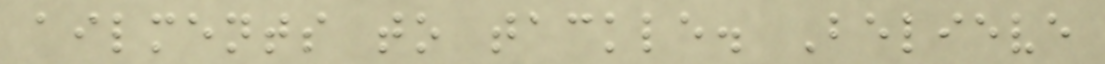ailments to tackle. Believe
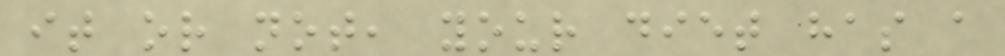it or not, your diet has a
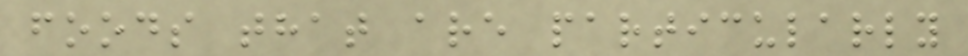foods that are particularly
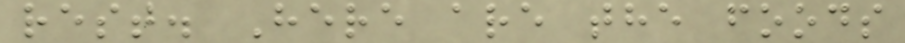rest. Here are the foods
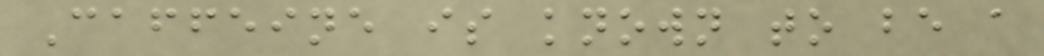Caffeine is known to be a
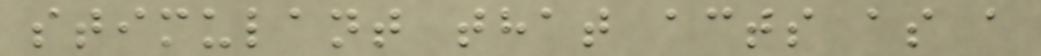stimulant that acts as a
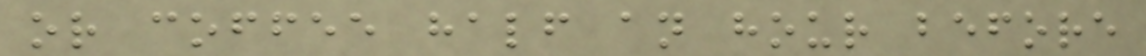or coffee half an hour before
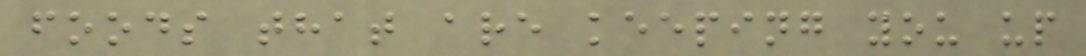foods that are keeping you up
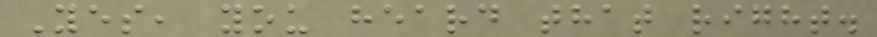Yes, you heard that right.
